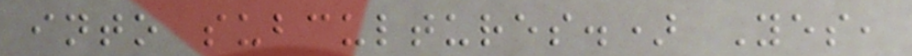into subcultures.) Yes,
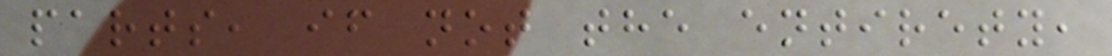parts, if not the entirety,
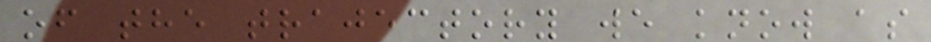of the trajectory we know as
